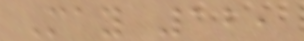May 12,
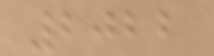2022
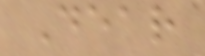Dear
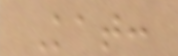Kat:
